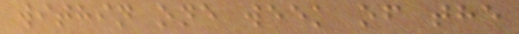within one week of the
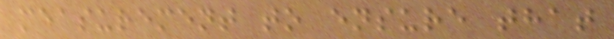measurement to ensure that
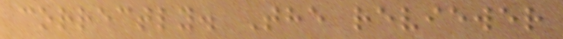correctly. The reviewer
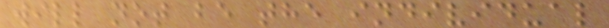will not be the individual
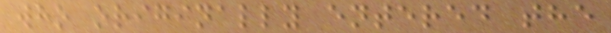who originally entered the
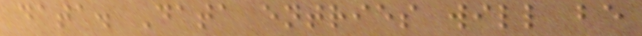data. Data entries will be
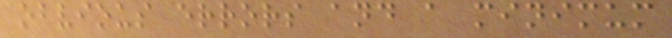obvious errors and a minimum
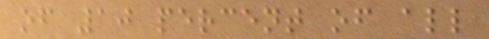of 10 percent of all
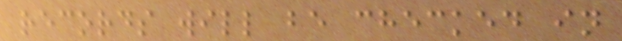records will be checked in
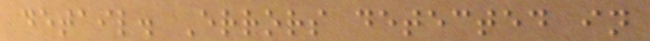detail. Errors detected in
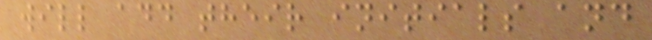will add their initials and
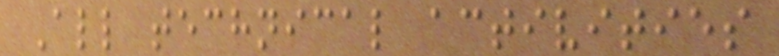All technical activities
